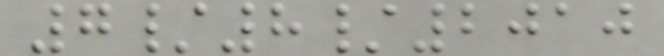7/8/2010
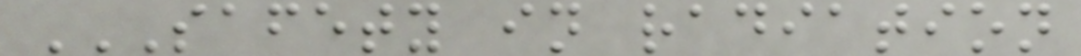SAFETY IN RADIATION
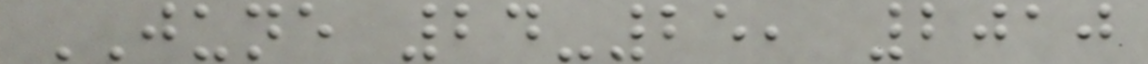JUNE 24-25, 2010
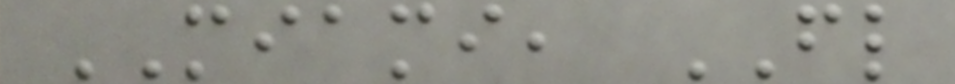MIAMI, FL
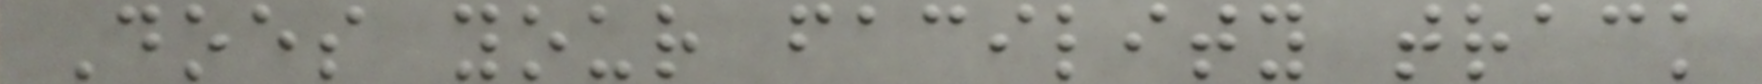Does your facility track
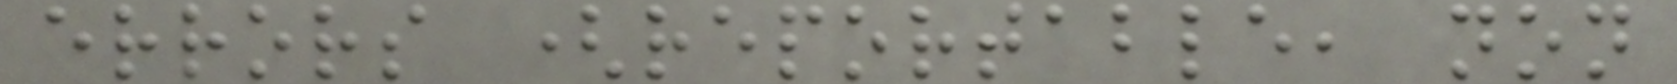errors (reportable, non
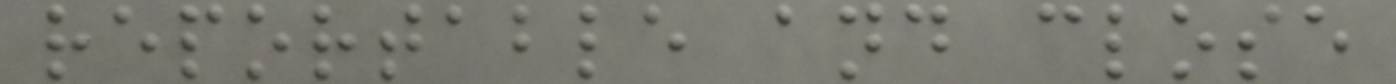reportable and close
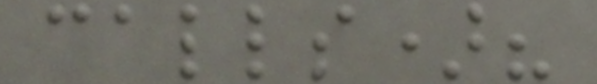calls)?
